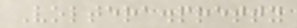Voltera.pretty
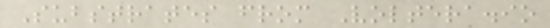Substrates from Voltera.io
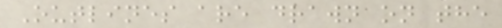Outlines are drawn on the
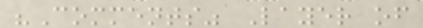"Comments" Layer of
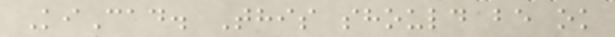KiCad. This should be ok
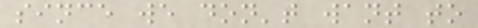since we don't want to
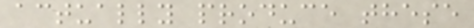actually produce these
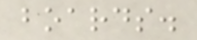boards.
